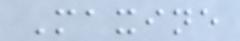Maxine
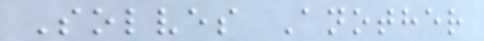Solves Another
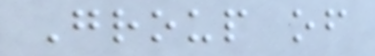Group of
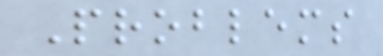Problems
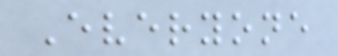Everyone
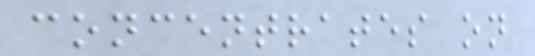concentrates on
